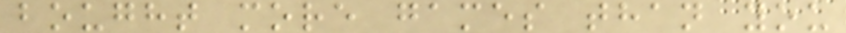bought more games than you
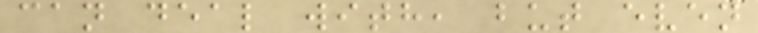can deal with, but even
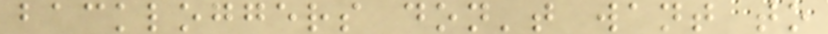backloggers don't want to
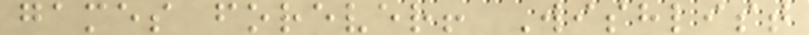games forever! Wishlist
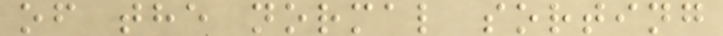of the normal sorting
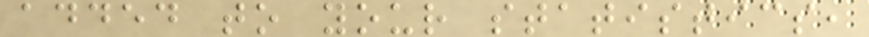added to your statistics,
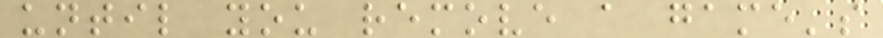until you remove a game's
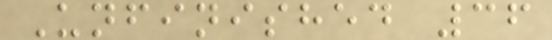Unfinished 36
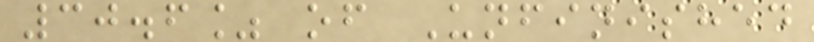30.6% of Unfinished
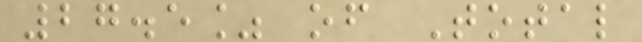27.5% of Total
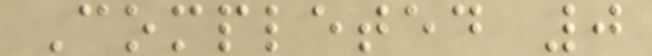Completed 0
